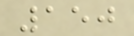150
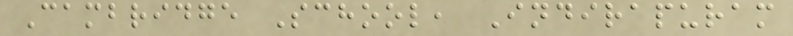Cambridge School, Indirapuram
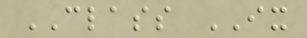CLASS IX
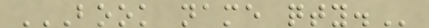BOOK NAME QTY.
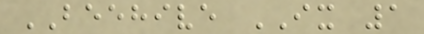BEEHIVE IX 1
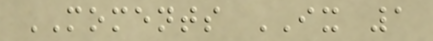MOMENTS IX 1
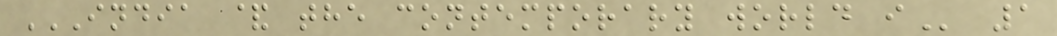INDIA & THE CONTEMPORARY WORLD I 1
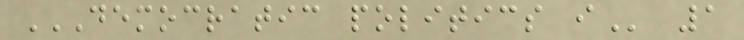DEMOCRATIC POLITICS I 1
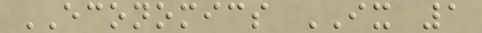ECONOMICS IX 1
